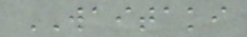WAITAKI
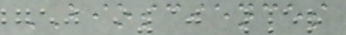BIOSCIENCES
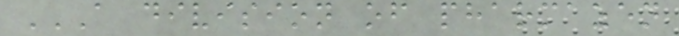A DIVISION OF PHARMAZEN
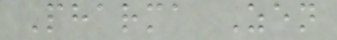Pharma Zen
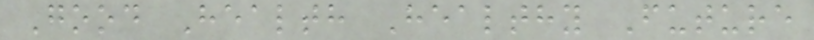Good Health Healthy Future
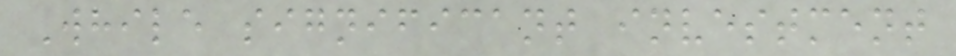While significant investment
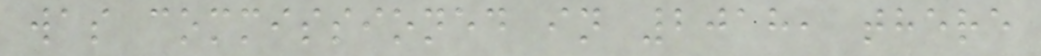was commissioned in 2018, there
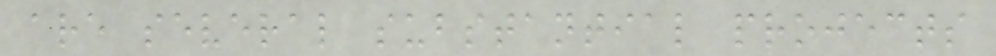are several substantial projects
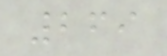269
